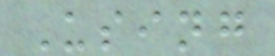Using
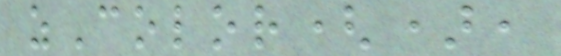zColor(),
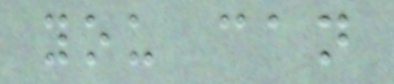you can
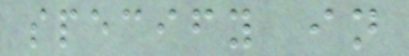specify in
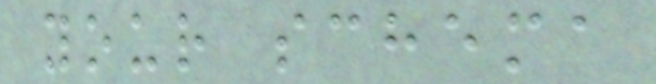your schema
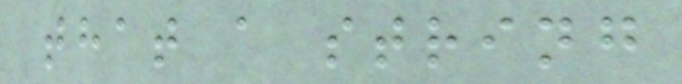that a string
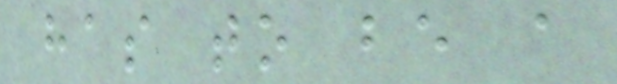has to be a
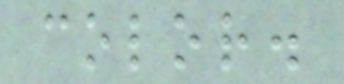color.
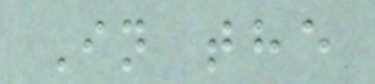In the
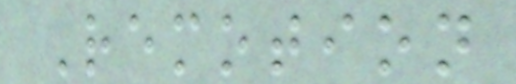Remotion
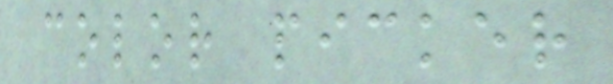color picker
